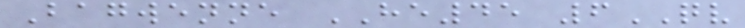Bagwenne HE45 6QV
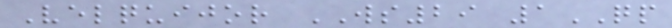Velquijor WS29 1QP
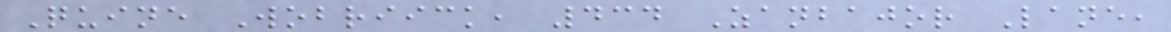Quine Wobriick, 434 Zanbajor Lane,
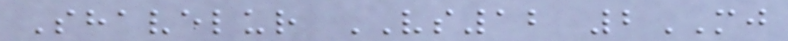Shavelur VS12 2MJ
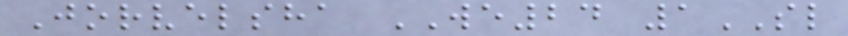Jorvelsha WE24 1SL
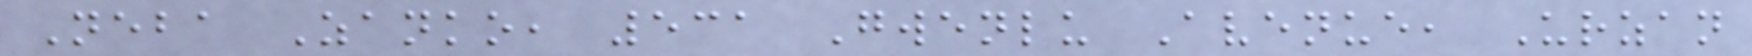Neba Zanko, 531 Gwenlu Avenue, Urzan
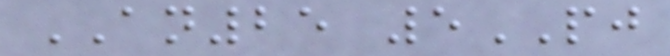AN25 5PJ
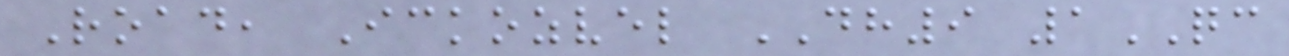Road, Ickozvel DH9 1QC
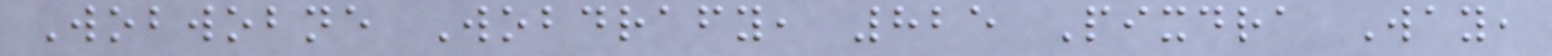Wobwobne Wobdrafy, 825 Pixdra Way,
